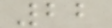22
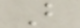B
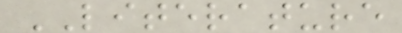LITERATURE
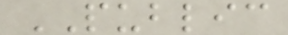PUBLIC
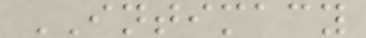INTIMACY
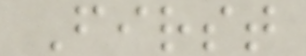First
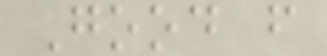Good f
